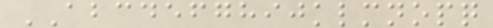ABCDEFGHIJKLMNOPQ
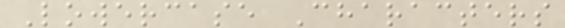Lowercase Characters
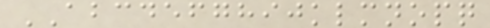ABCDEFGHIJKLMNOPQ
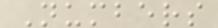Numbers
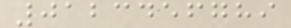0123456789
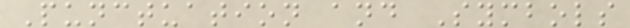Punctuation and Symbols
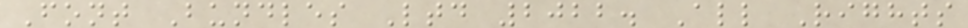Font Bundles Ltd 2022. All Rights
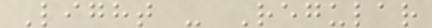Light - Regular
